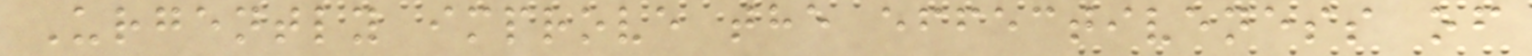Urgently improve the effectiveness of
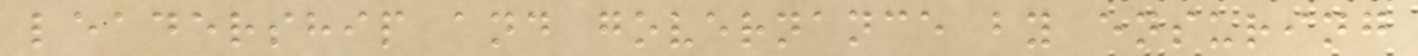leadership and governance by ensuring
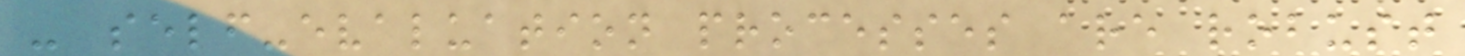- self-evaluation processes are robust
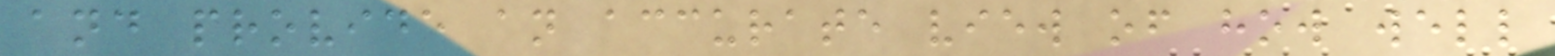and provide an accurate view of how well
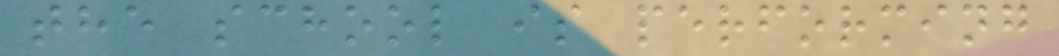the school is performing
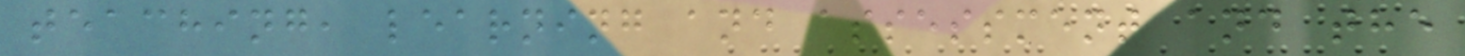teaching, learning and assessment and the
